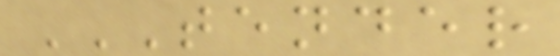TENDER
